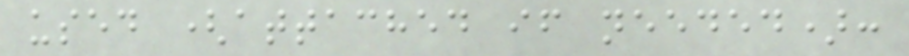used (attached if needed):
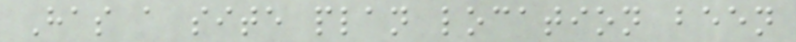Has a site plan location been
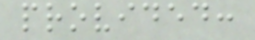provided:
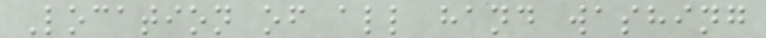Location of all hand washing
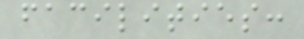facilities:
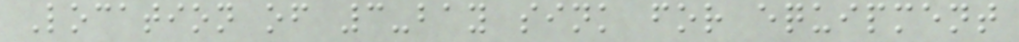Location of 3-bay sink for equipment
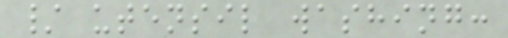/ utensil washing:
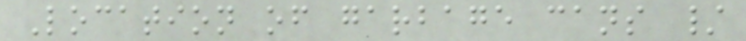Location of garbage cans /
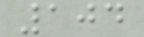104
